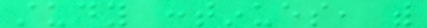study continues, with
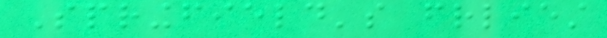Springfield's friendliest
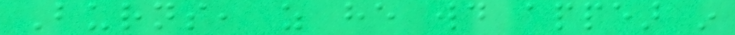Burns, as he would appear in
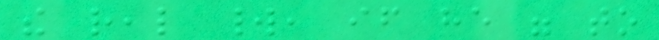the real world, if he were to
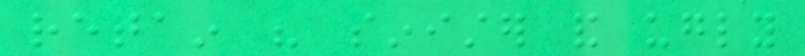retain his sinister and ugly
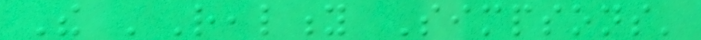The 'Reality Simpsons'
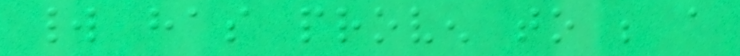world has proven to be a
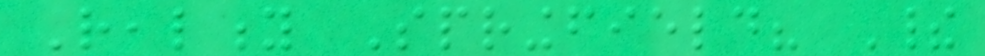Reality Springfield? Their
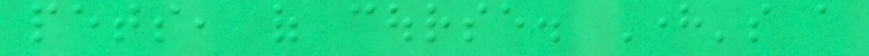pets, of course. Here's a
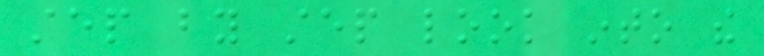step by step look into the
